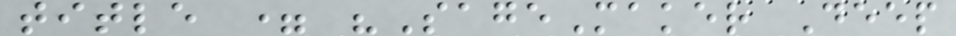title = "SageMaker Deep
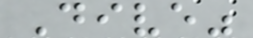Dive"
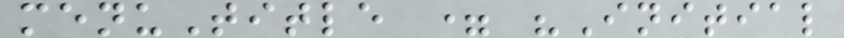menuTitle = "Initial
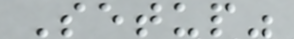Setup"
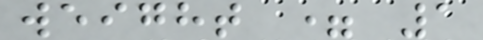weight = 1
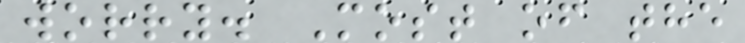worry. Most of the
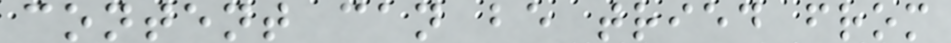content can be tried from
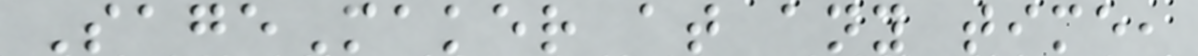SageMaker at any time,
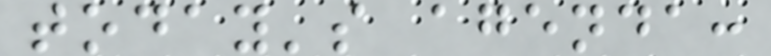today's agenda:
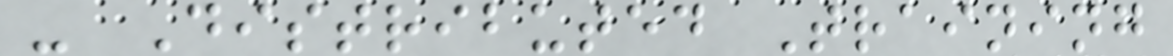- Distributed Training
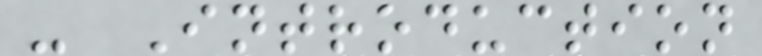- Introduction
